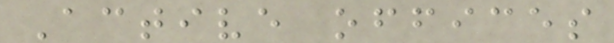Active offices
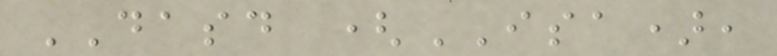DASD (ISA),
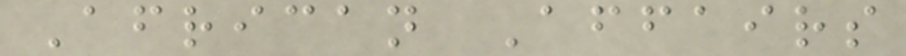African Affairs
